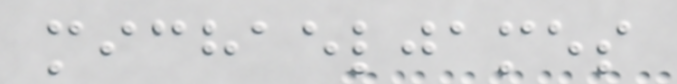michaeljames
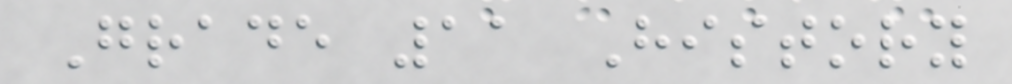Grade 11 History
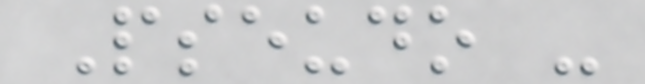Pseudo -
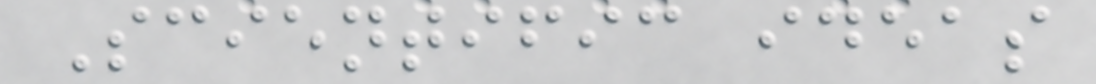Scientific ideas
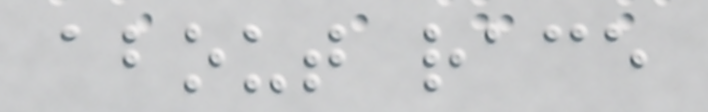about race
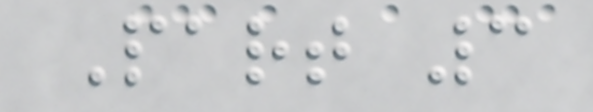Part 3
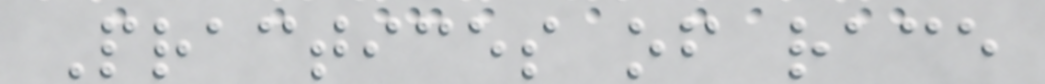Practices of race
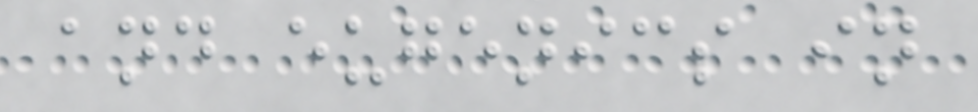and eugenics in
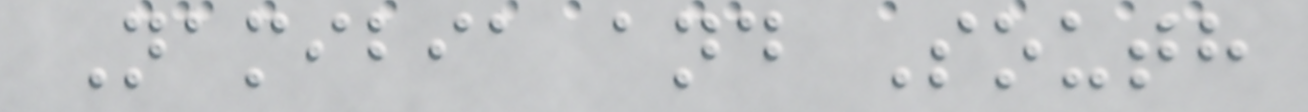Namibia and South
